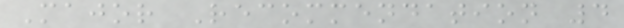Major Recommendation 4
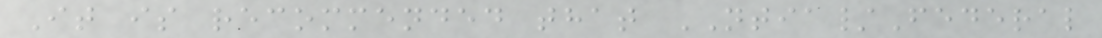It is recommended that NTIA/Federal
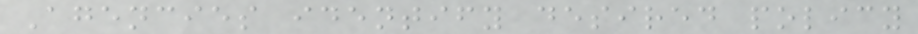Agencies identify desired policy
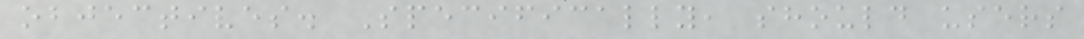objectives. Specifically, should users
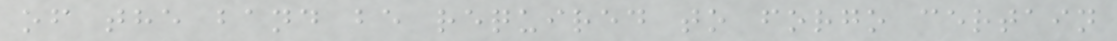of the band be required to forgo certain
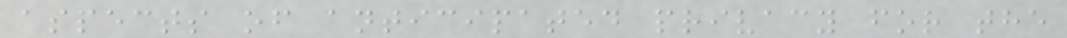aspects of anticipated privacy for the
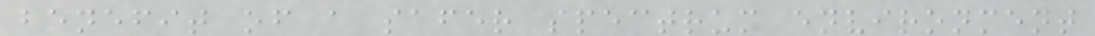benefit of a safer spectrum environment
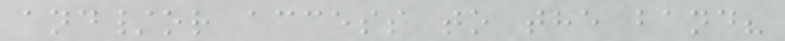and/or access to the band?
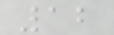12
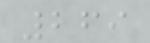269
